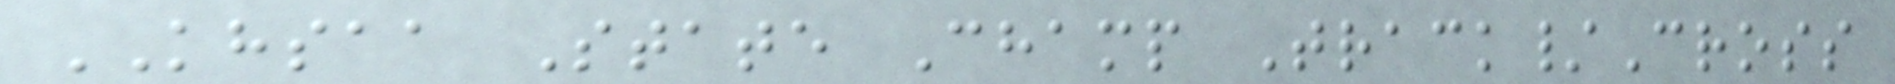KHSAA State Champ Track/Cross
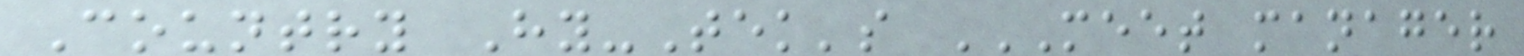Country Hy-Tek's MEET MANAGER
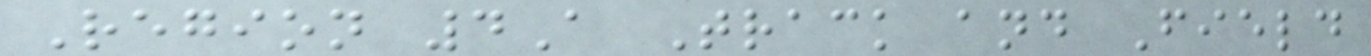Region 4A Track and Field
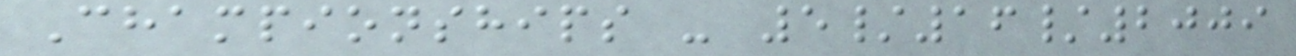Championships - 5/16/2009
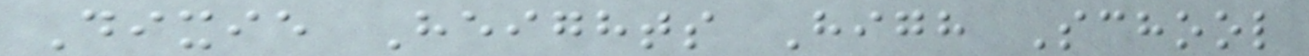Dixie Heights High School
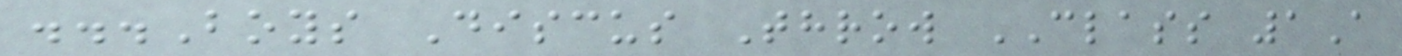...Boys Discus Throw CLASS 1A
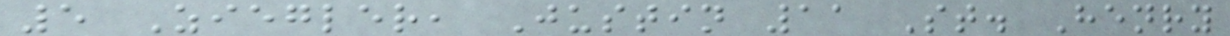5 Ziegler, Justin 11 St. Henry
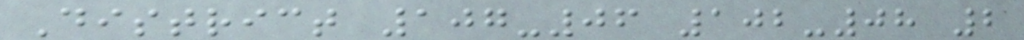District 107-06 102-08 2
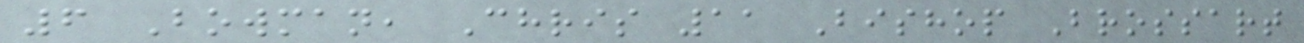6 Bowman, Chris 11 Bishop Brossart
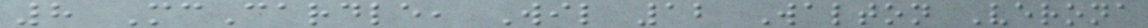8 McCardle, Wil 12 Walton Verona
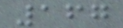167
